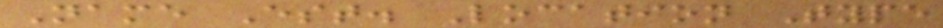Name Est. Location Type
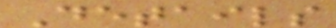Details
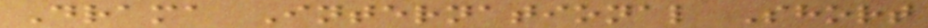Drama International Short
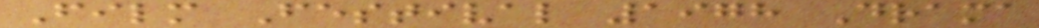Film Festival 1978 Drama
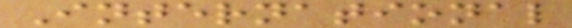International
